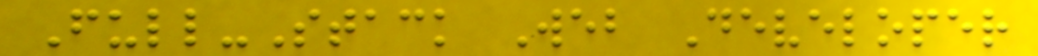Full-Stack Web Developer
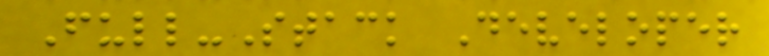Full-Stack Developer
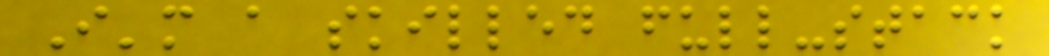I'm a skilled full-stack
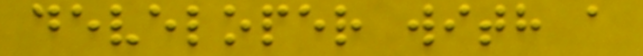developer with a
